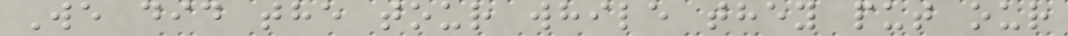We did the tour while they put our
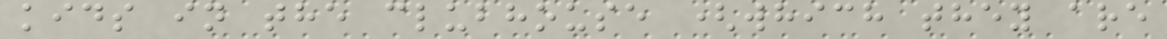kids in the clubhouse (which they are
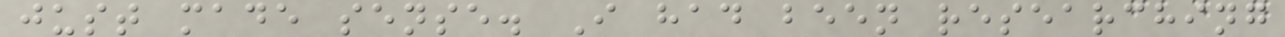just made sense. I had been researching
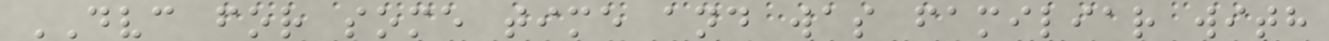DVC for some time and was familiar with
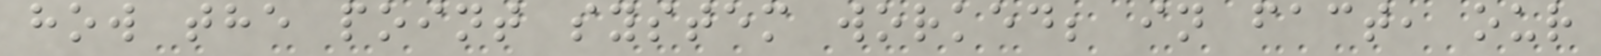how the point system worked; in fact, our
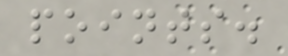points.
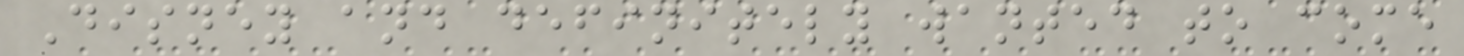Disney and definitely wanted to come
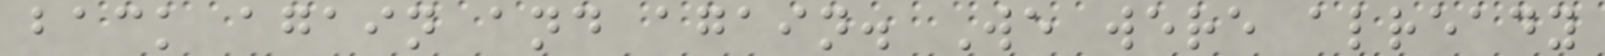back again and again. We were already
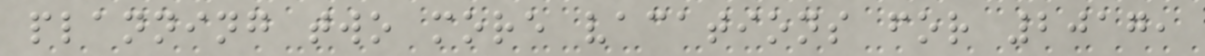planning two more vacations for 2017,
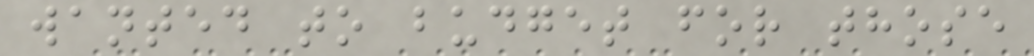wanted to budget for those
